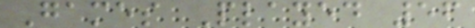Games Played 56
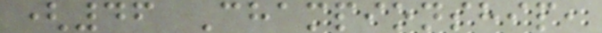(46 Championship,
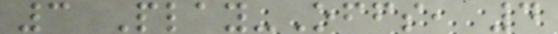3 Play-Offs, 4
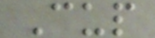Cup
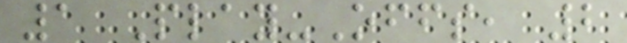1 Play-Offs, 2
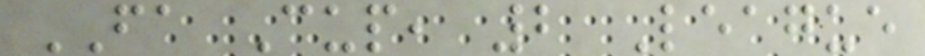FA Cup, 2 League
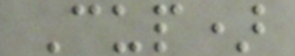Cup)
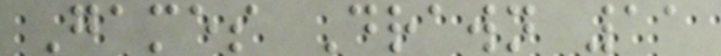Games Drawn 11
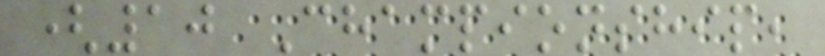(10 Championship,
